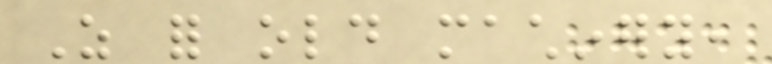As for old machinery,
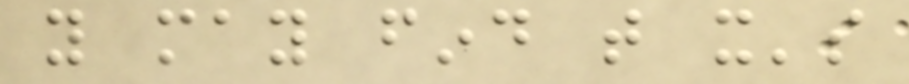you may find that it's
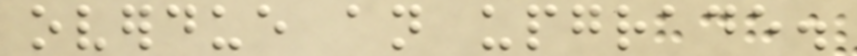overdue an upgrade.
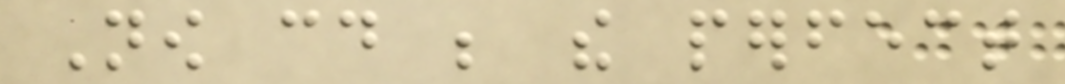Now could be the perfect
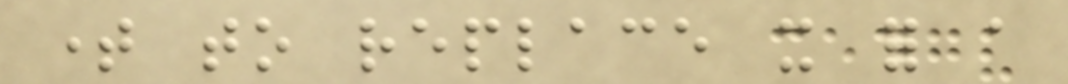time to replace it for a
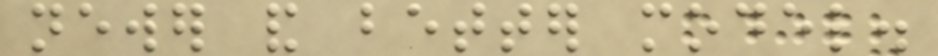newer and better model.
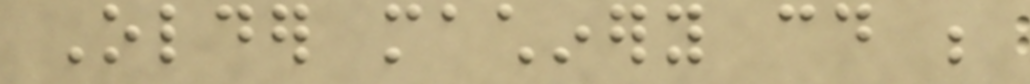Older machinery could be
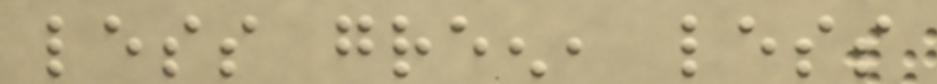less green, less
